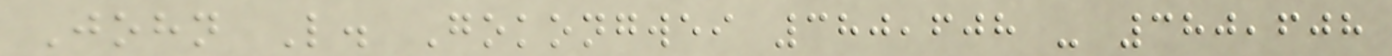John L. Gokongwei 380,608 - 380,608
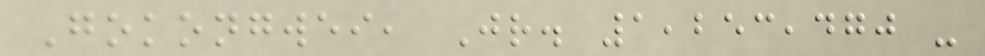Gokongwei, Jr. 1,253,470 -
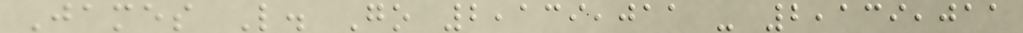James L. Go 2,139,011 - 2,139,011
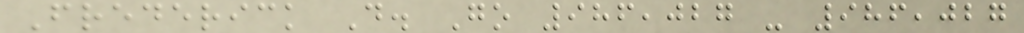Frederick D. Go 986,027 - 986,027
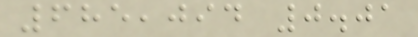685,094 0.01
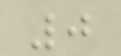0
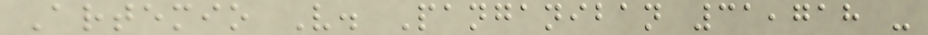Artemio V. Panganiban 31,718 -
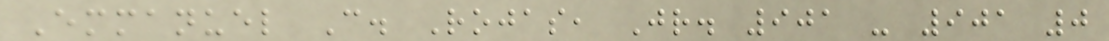Emmanuel C. Rojas, Jr. 901 - 901 0
